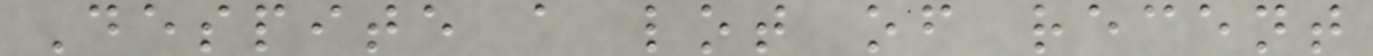Despite a lot of recent
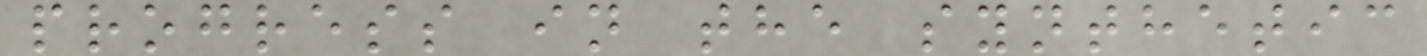progress in the synthetic
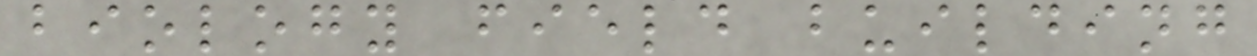biology field building
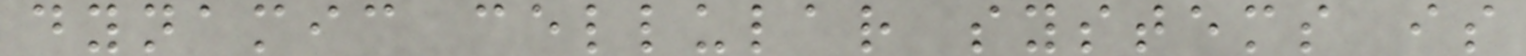dynamic cellular systems is
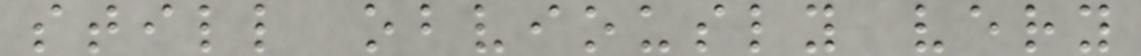still obviously very
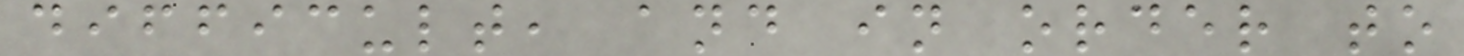difficult, and in order to
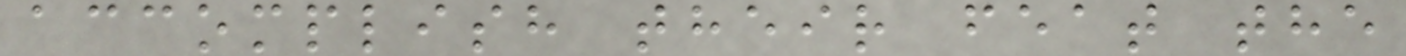accomplish their feat the
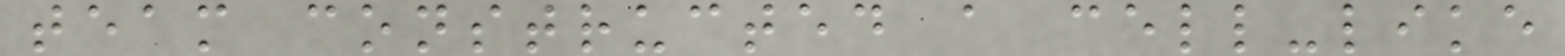team constructed a cell-like
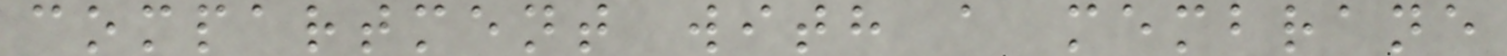compartment with a membrane
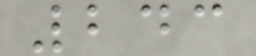243
